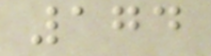174
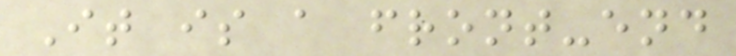It is a front-end
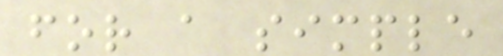for a simple
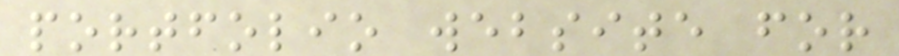portfolio website for
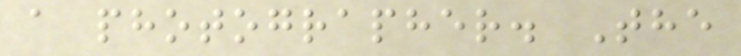a photographer. The
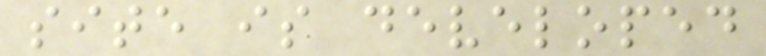site is developed
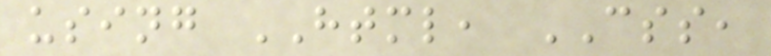using HTML, CSS,
